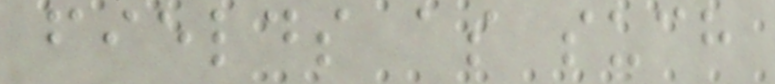fields as such
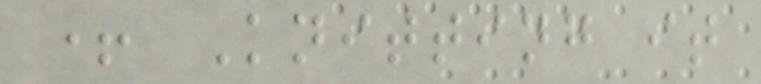+ Knitting it
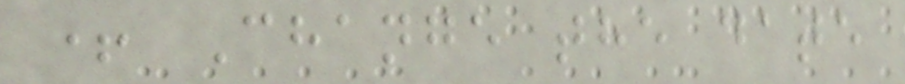+ Change the date
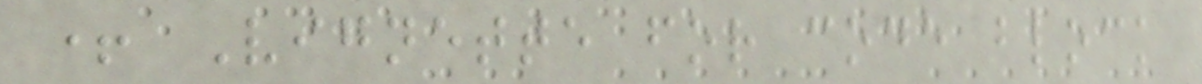+ Vignette for code block
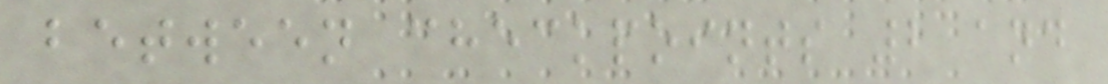between checkpoints 2 and
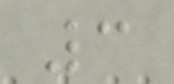3
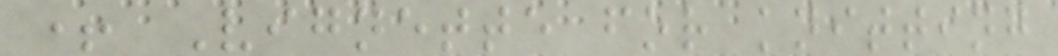+ Vignette for knitting
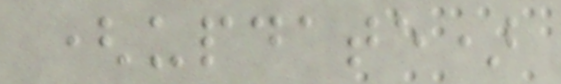(update)
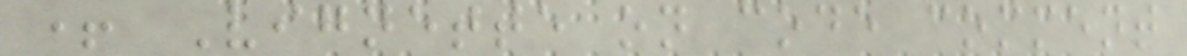+ Vignette on code comment
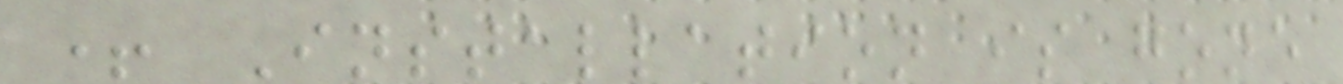+ Installation is gone
